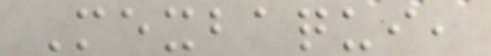Mexbaqui,
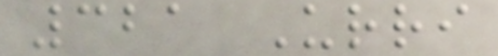321 Urri
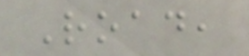Road,
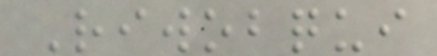Riwobqui
